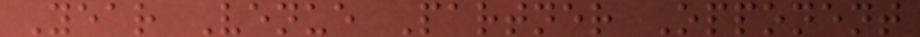Year Venue Partner Opponent
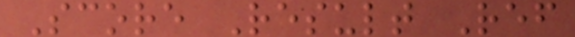Score Result Ref
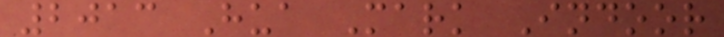2013 Hua Mark Indoor
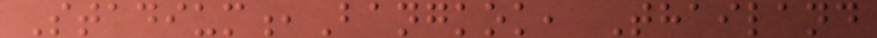Stadium,Bangkok, Thailand
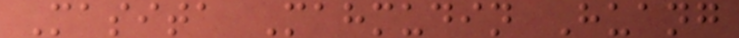Masita Mahmudin Huang
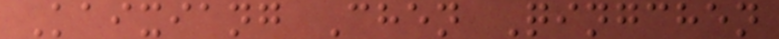Kaixiang Chen Qingchen
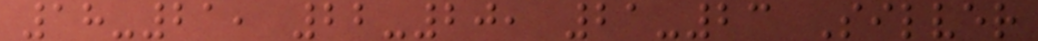18-21, 22-20, 21-23 Silver
